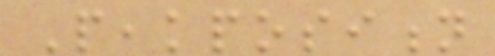Peakposition
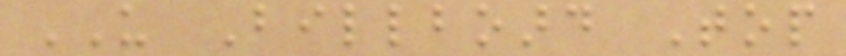US Billboard Top
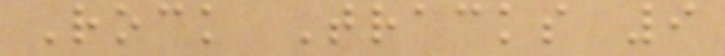Rock Tracks 9
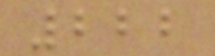222
